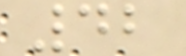42
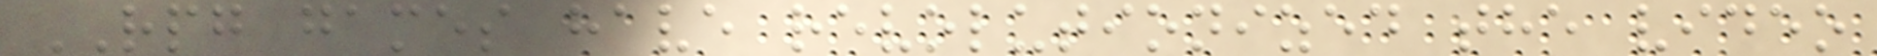RPG games have revolutionized the video
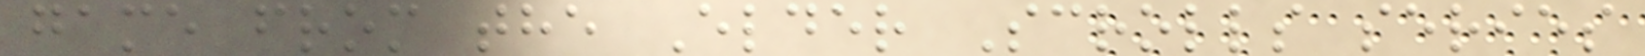game from the Elder Scrolls series
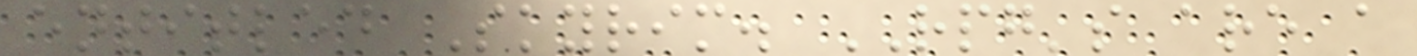entitled Skyrim. RPG's are a
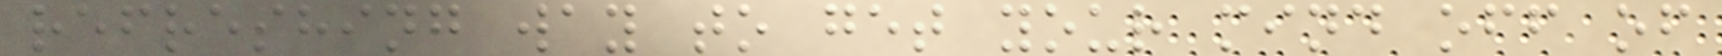refreshing way to get your mind off of
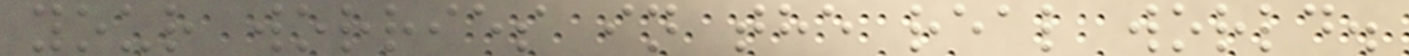your worries in the real world.
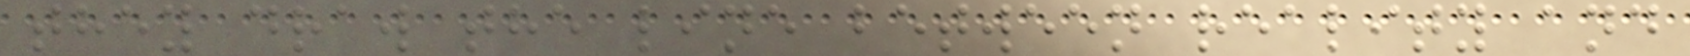they draw the line between reality and
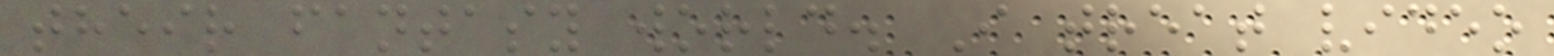their fantasy world. I treat video
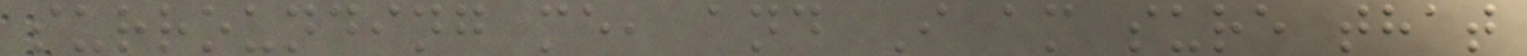surrounding me, and I am sure that
